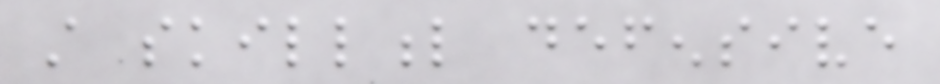still skillful defensive
